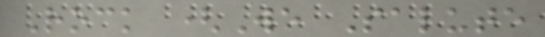Rock (We Salute
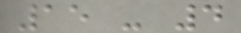15 - 4
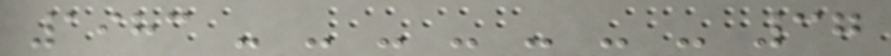1983 - - - - - - - 37
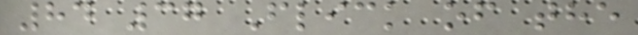84 37 Flick of the
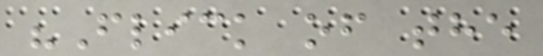"Flick of the
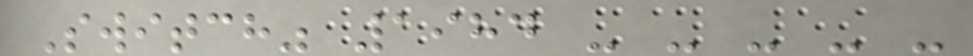Switch" 1984 - - - - -
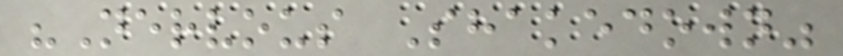"Nervous Shakedown"
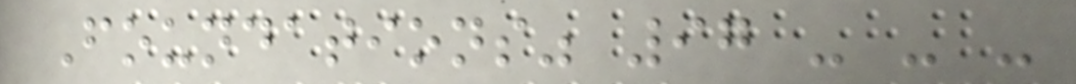Foundations" 97 - - -
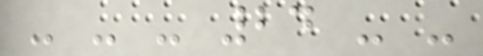- - - 24 - -
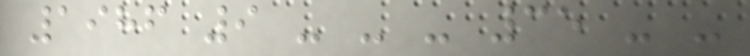1986 9 - - - 35 - -
